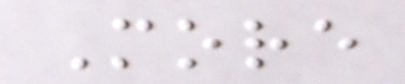More
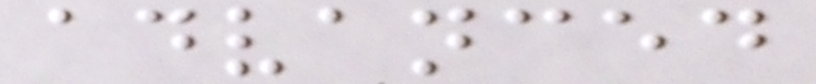advanced
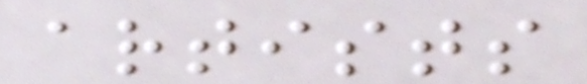artists
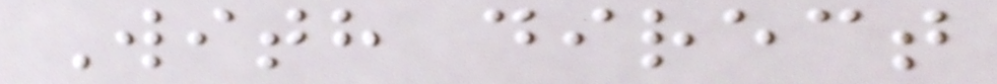With direct
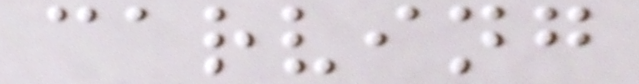carving
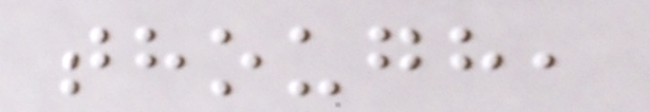though,
